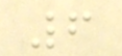6
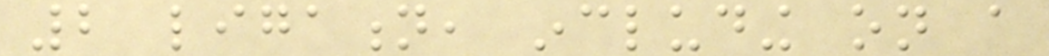2 ligation, including on a
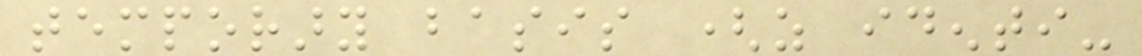temporary basis (as identi-
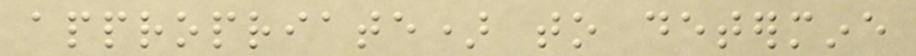appropriate) to determine
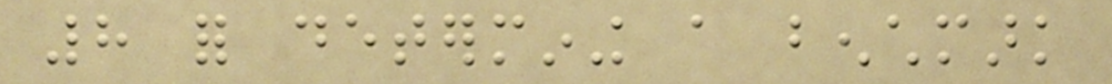8 for determining a benchmark
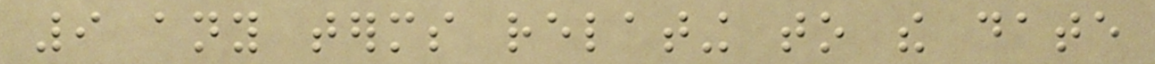9 any terms relating to the date
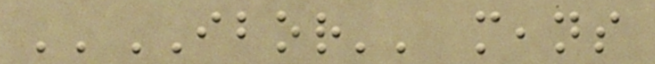''IBOR'' means
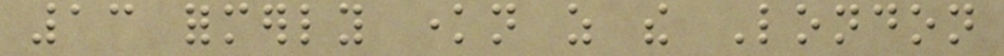13 formerly known as the London
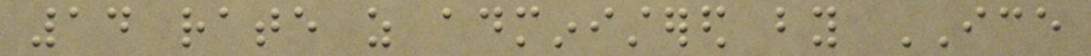14 rate as administered by ICE
